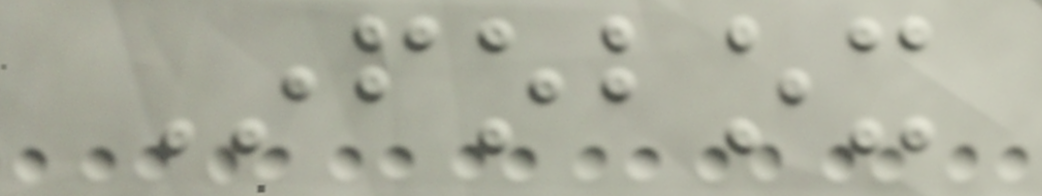Infobox
